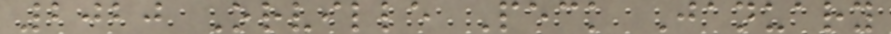2020 Orville Peck January
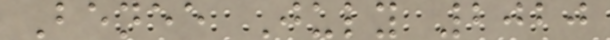Benee July 2020
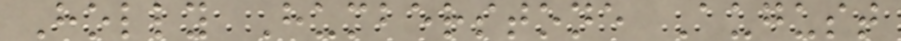Holly Humberstone August
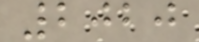2020
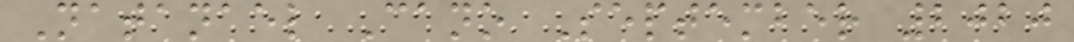Natanael Cano September 2020
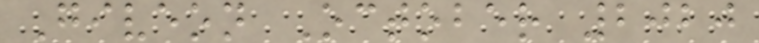Giveon October 2020
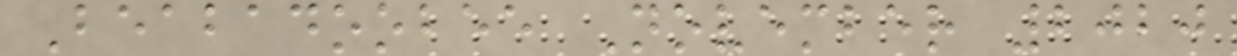Beabadoobee November 2020
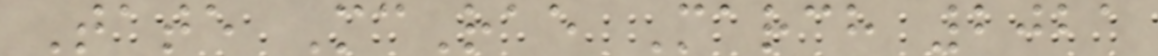Tate McRae March 2021
